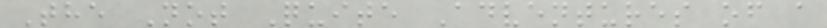The Not Quite Adventures of a
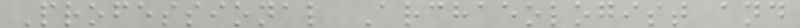Professional Archaeologist and
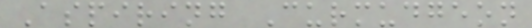Aspiring Curmudgeon
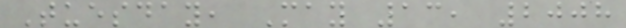Tuesday, May 13, 2008
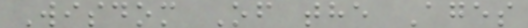Wisdom Of the Ages
